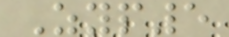Zyp5
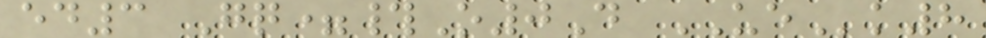ed3 Gq=#O0D UEk8
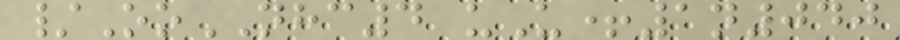/OoNHC4 uU+1n040
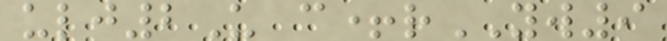ulj2U c+rYW9
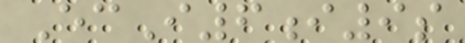EcI6i9s
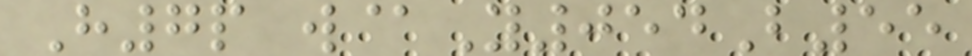H7p w@Y054B55
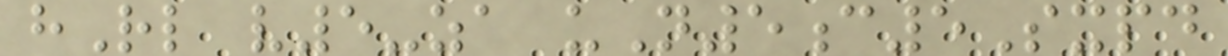hRl v5-za uN5c5Sxpd
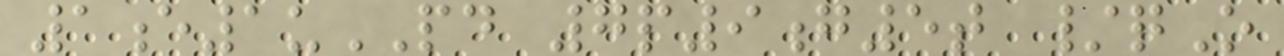1e1uPD 7p9g5t /qO
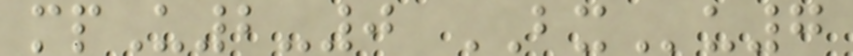mpU2-0 BXu7
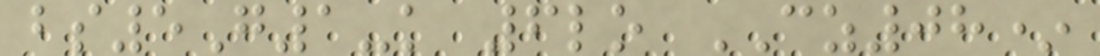bs5G1-k 6lo CZ08*
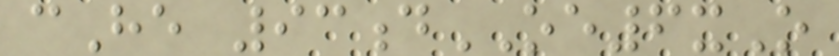cHe 93dOE6xO
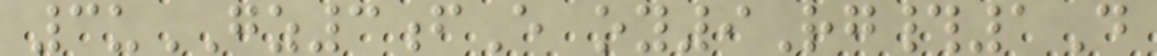3uGZ3fE oy9Rg#1D
